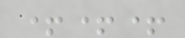+++
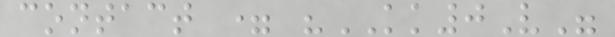contact = "KK0V"
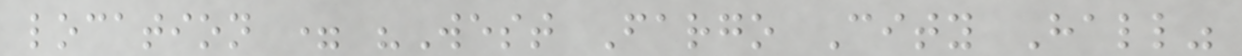location = "West Fargo City Hall"
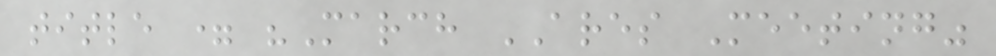title = "March ARES Meeting"
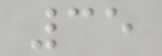35
